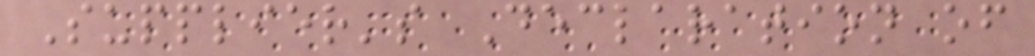Supplier's Declaration of
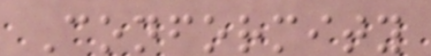Conformity
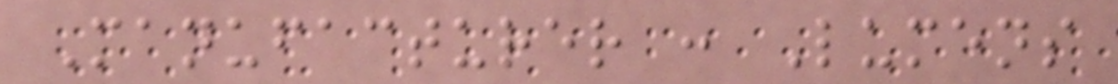Manufacturer : Lumens
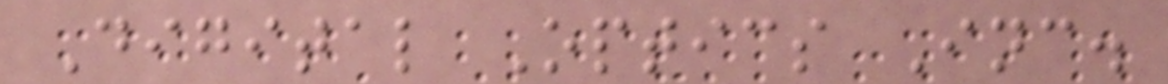Digital Optics Inc.
